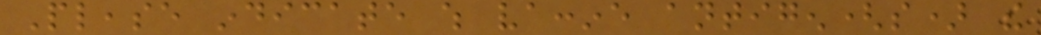Please indicate which vaccine antigen(s) the
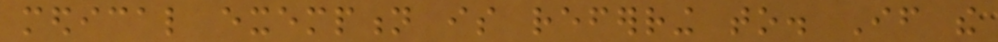medical exemption is referring to. If the
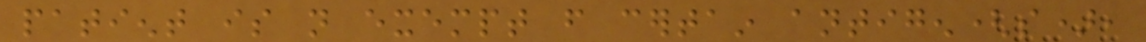patient is not exempt from certain antigen(s),
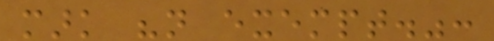mark "not exempt.":
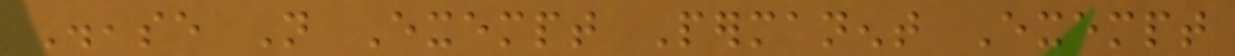Disease Not Exempt Permanent Exempt
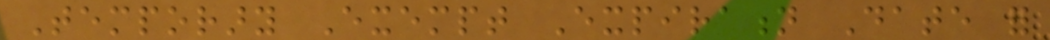Temporary Exempt Expiration Date for
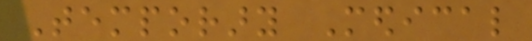Temporary Medical
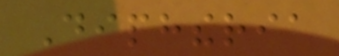Diphtheria
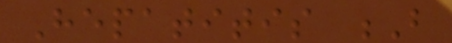Hepatitis B
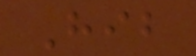Hib
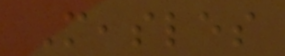Measles
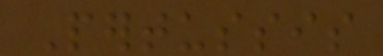Pertussis
